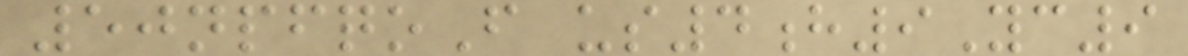50npfqoF us4h9Yc9
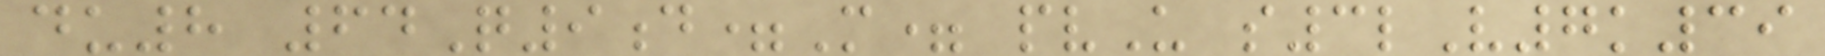du8 64Q9d=M= pvU s3lV7k39
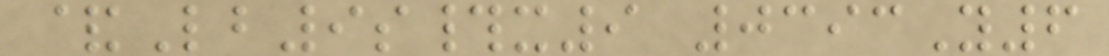&Lb9s#x9 0393Y6
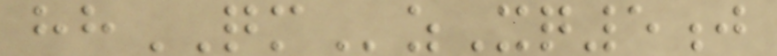hhQMzXq5j
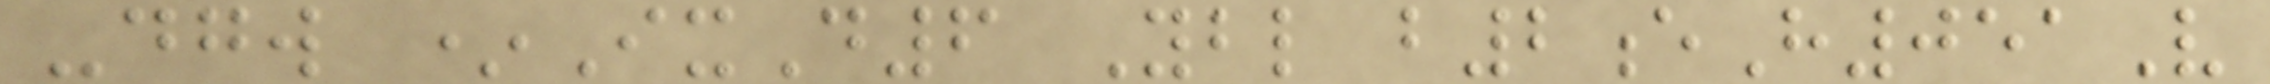-dgw *IxD6 Ybl b2eH051V
